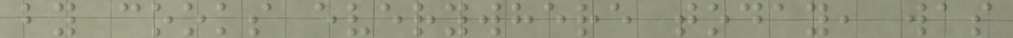by cooks everywhere today, was
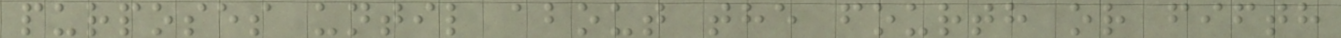purposes until about the fourth or fifth
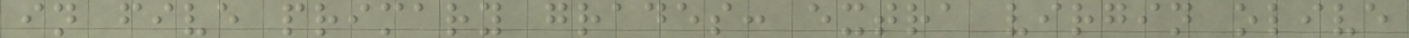in five primary grades: extra virgin olive
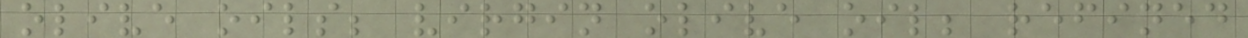olive oils; virgin olive oil; refined
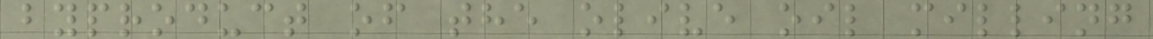byproduct of the olive oil milling
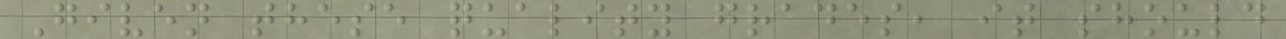Given these quality grades, it should
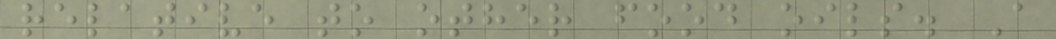relative to other food oils. A
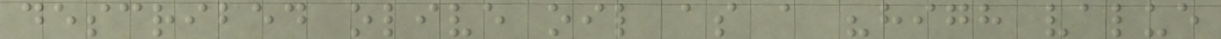described olive oil as a "high value
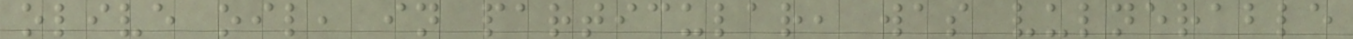olive oil, in particular, was vulnerable
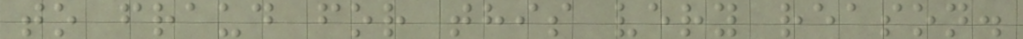to fraud for this very reason.
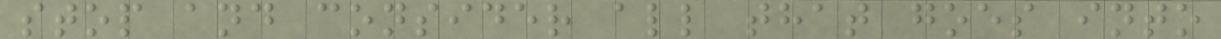stop and consider all that goes into
